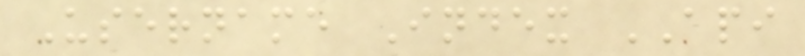Username Index API
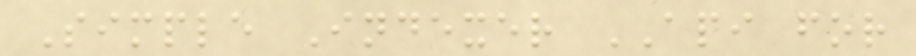Simple Indexer API for
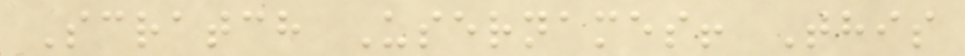Scratch Usernames! This
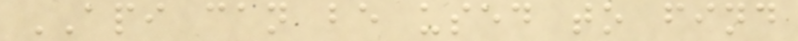API can be used to find
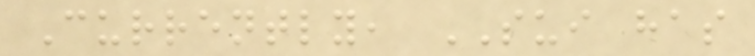Currently, SUI has
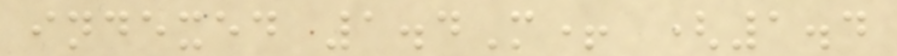indexed 1.4M+ (1.4
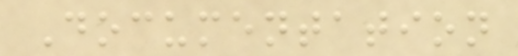Documentation
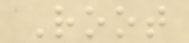Root
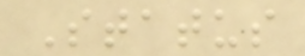Status
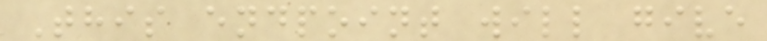This endpoint will give
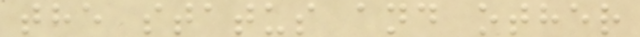the status and other
